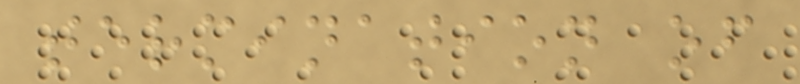termination of
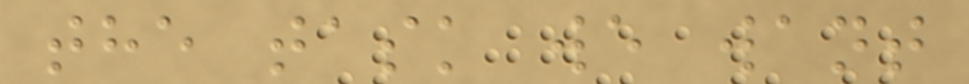the task we want
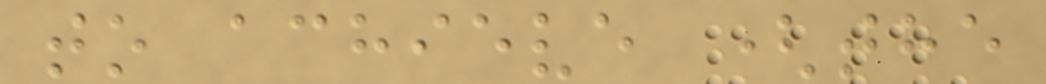to achieve (the
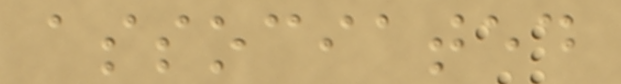associated
